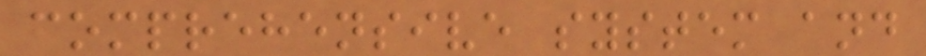comprehensive system and
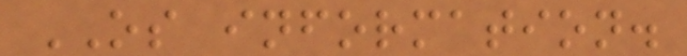OS information.
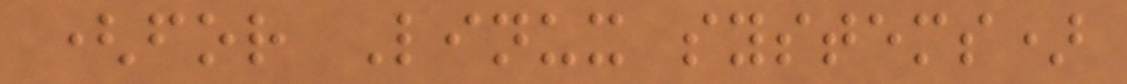(for Linux systems)
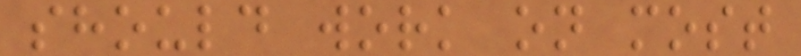should work on most
